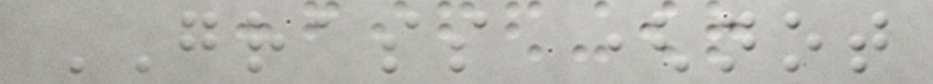GRASS (not
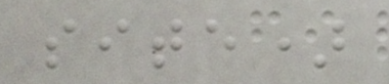site)
